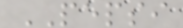PEPSI
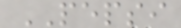PEPSI
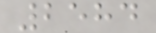2584
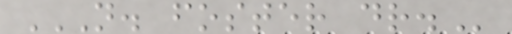N. FOSTER DR.
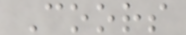Coors
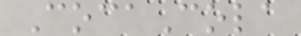CocaCola
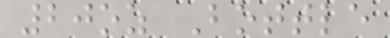20oz Bottle
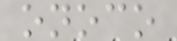onoco
